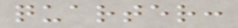quarter:
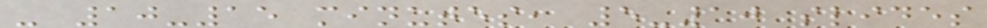- 10-15 minutes, 5-10 slides
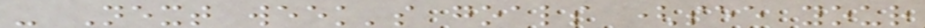- Next week's goals (see your
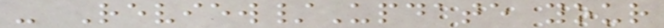- Review/Update your
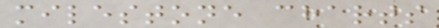milestone charts
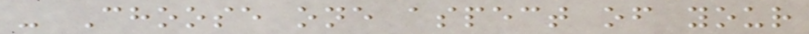- Choose one aspect of your
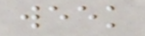week
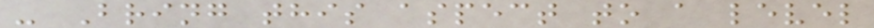- Bring this aspect to a level
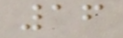16
